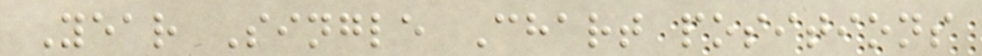Year Single Chart positions
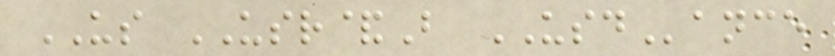US USR&B USDance
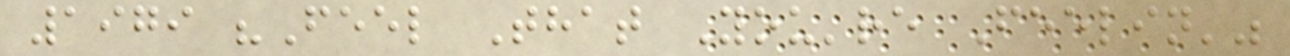1979 "Feel That You're Feelin'"
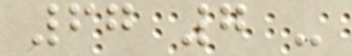67 7 -
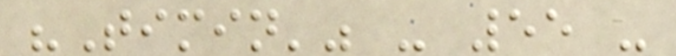"Timin'" - 55 -
